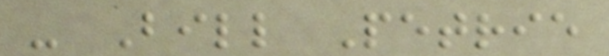- Bill Petrie
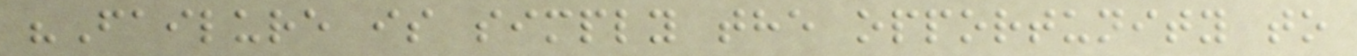"Failure is simply the opportunity to
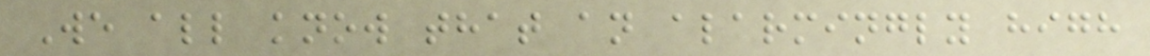We all know that an alarmingly high
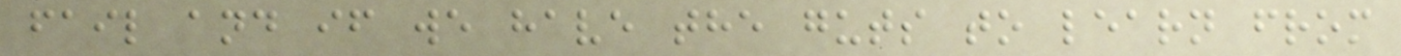fail and if we have the guts to learn from
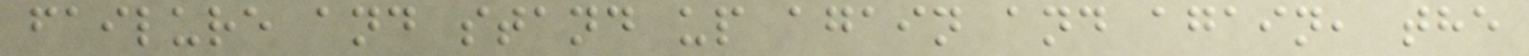failure and stand up again and again, the
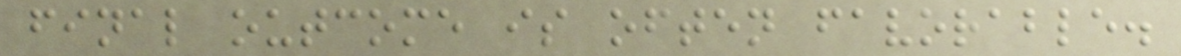final outcome is often favorable.
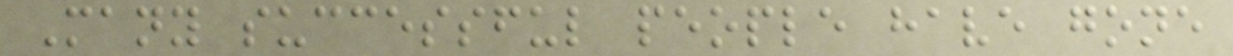Many successful people have gone
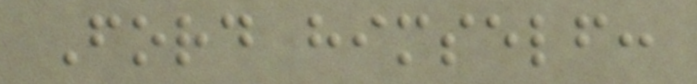Ford himself:
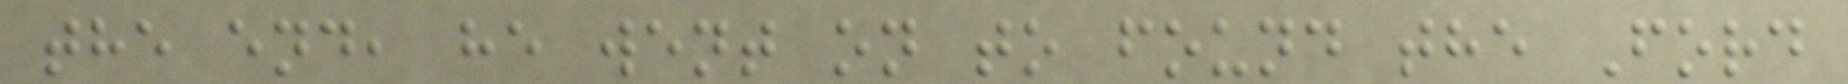the end, he went on to found the Ford
